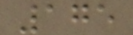175
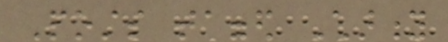Posts tagged Charity
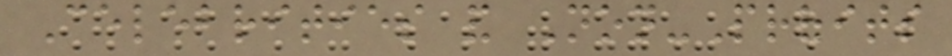Celebrities and Non-Profits
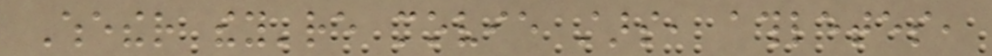Whether they're movie stars, athletes,
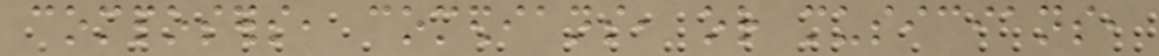composers, comedians, or musicians,
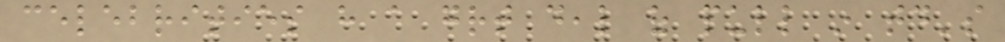celebrities have a great deal of pull in today's
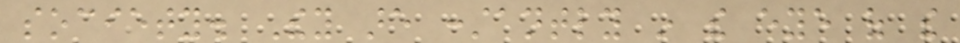society. They are constantly in the eye of the
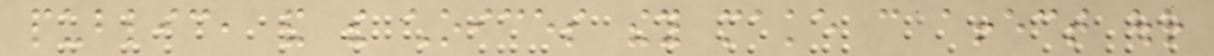public, and the choices they make can affect our
